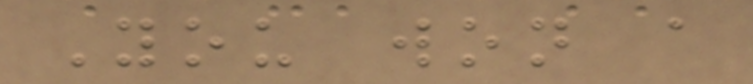You won a
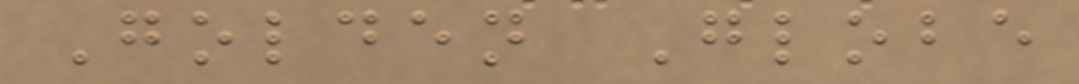Golden Globe
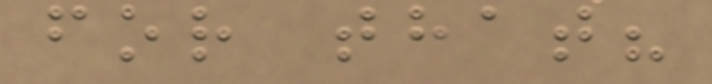for that?
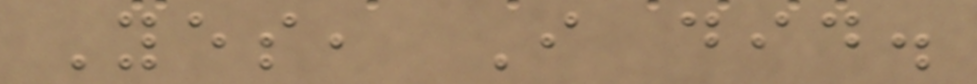Yes, I did.
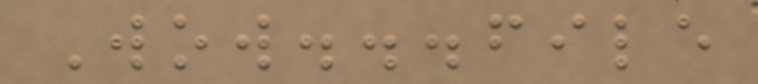Wow...file
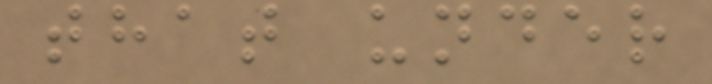that under
